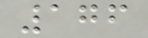176
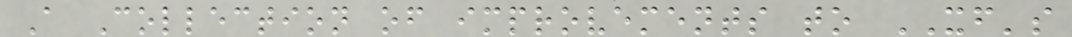A Collection of improvements to XF's
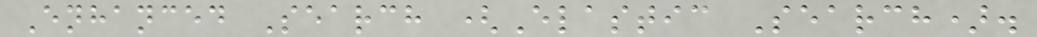Enhanced Search (Elastic Search).
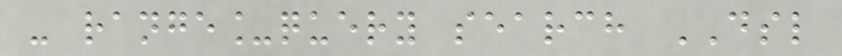- range_query search DSL
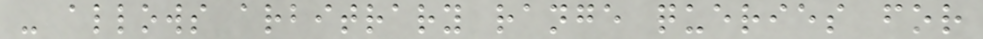- allows arbitrary range queries for
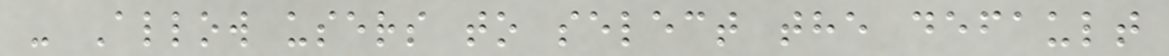- Allow users to select the default
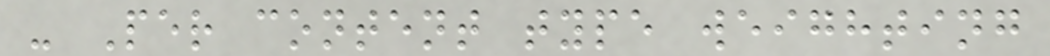- Per content type weighting
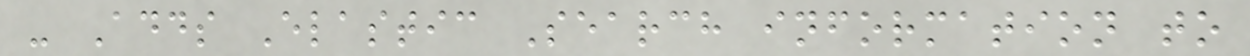- Adds Elastic Search information to
